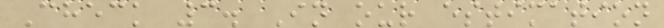Check 3. In our estimation
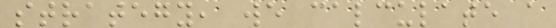strategy, we calculate a
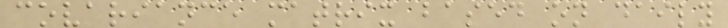covariance matrix based on daily
